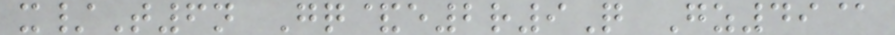x/T6n Gq&e2r9Q Gz49@
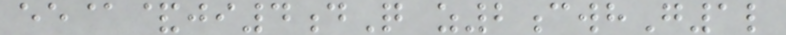ee@&ji4dQ z2cwhG1l
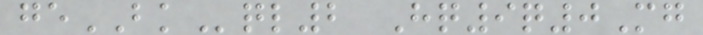geBKql2 Hq9q0Mg
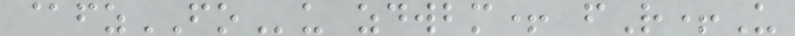@fzFOu zdwbm+ fR+U
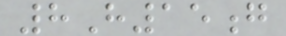8H15g
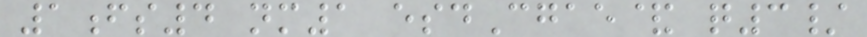1fs4 nm1 esdCgae& q3/
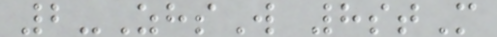2-ZhsW 8stM
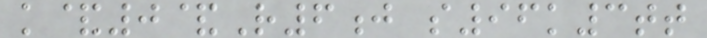k&0&R6j s96k3tt
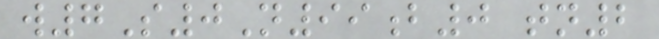w7S0N99b0 tn2
